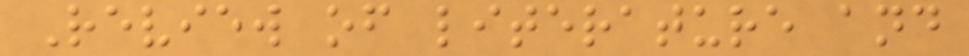Review of literature and
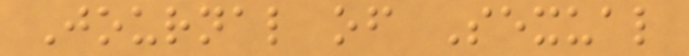Journal of Sexual
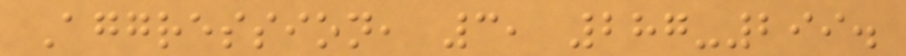Aggression, 3, 287-299.
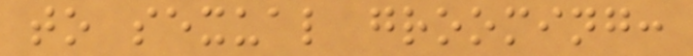to sexual grooming:
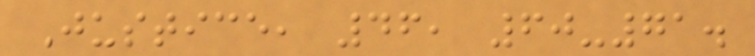Justice, 46, 60-71.
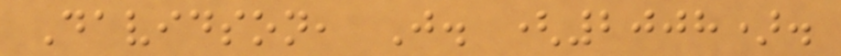Davidson, J. (2008).
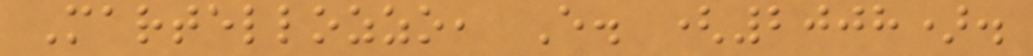Martellozzo, E. (2008).
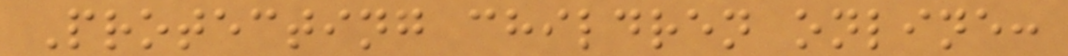Protecting children online:
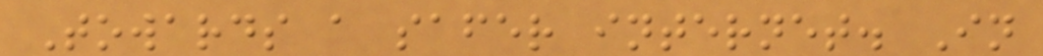Towards a safer internet. In
